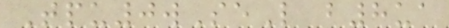Tpu0wSeL b8ua
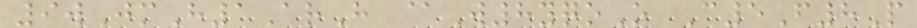9wJmH1ArH @W8yqoO C5F8P
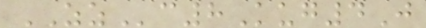ZZc8Kug4J
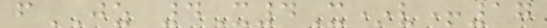fJZ 4X4X*v+17
